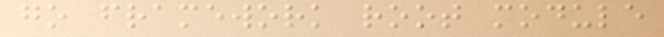go framework root module
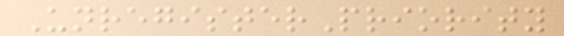UnregisterPriority
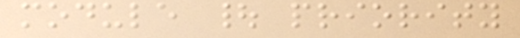module | priority
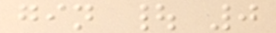gin | 0
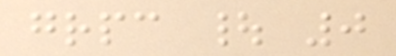grpc | 0
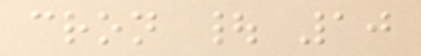cron | 10
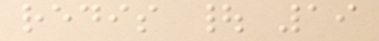redis | 19
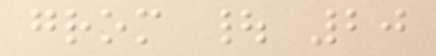grom | 20
